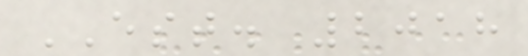EST. 2018
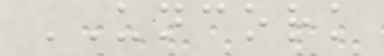UNCORK
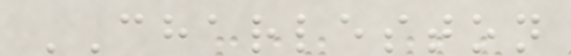CHARLESTON
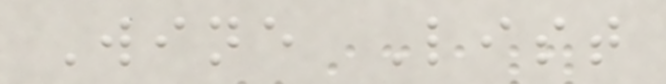Wine List
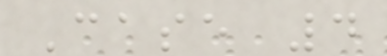Case 4
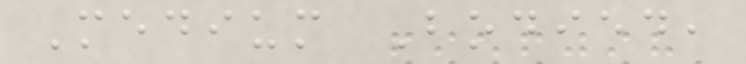Medium Bodied,
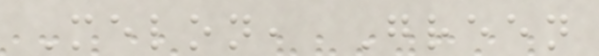Melon, Green
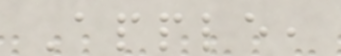Apple,
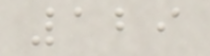129
